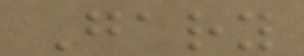Gary
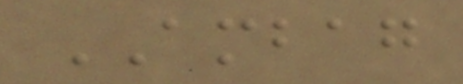AMBAG
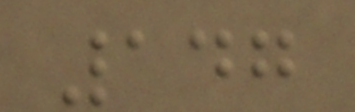147
